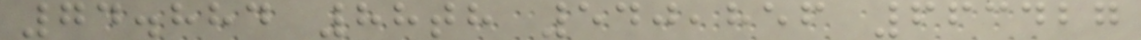74.884 88th 540,856 663427
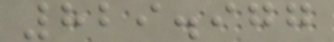829.977
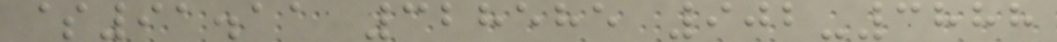$91.11 328585 902-3888
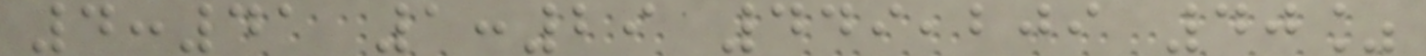4:41 1:29 449,209 40%
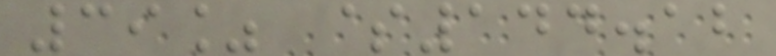39% $144.12
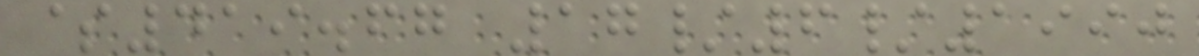$419.67 17/6/1990
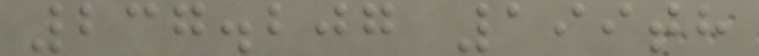237.207 199th
